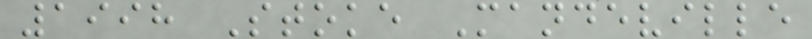1998 Stoke Mandeville
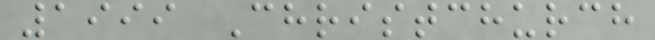1999 Christchurch
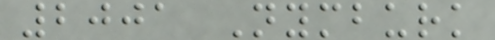2001 Nymburk
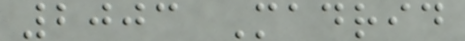2003 Madrid
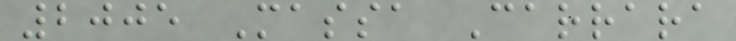2005 Massa Carrara
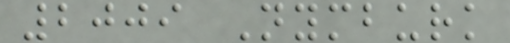2009 Nymburk
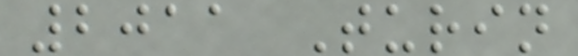2011 Turin
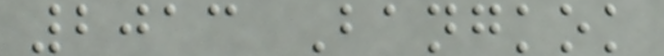2013 Bangkok
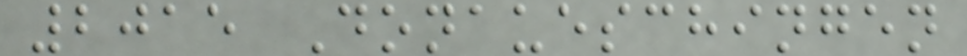2015 Donaueschingen
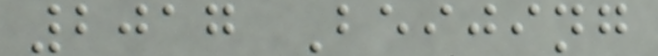2017 Beijing
